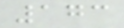173
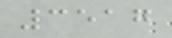3517
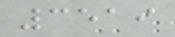3519
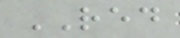RED
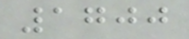1700
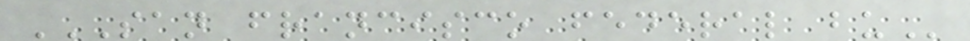SAN FRANCISCO FEDERAL BU
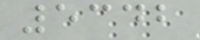5342
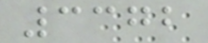3372
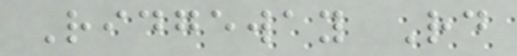Ridgeway Rd
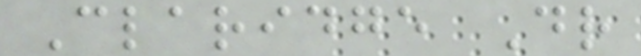Claridge Dr
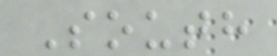South
